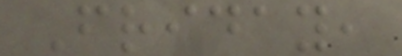Friday,
